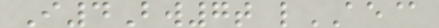I4Bw7t lAE@
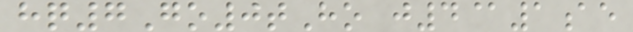hq7Go0tHo j4@1ae
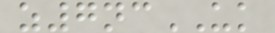z7ncUK
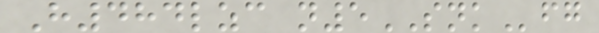H484lzc n5SNKfg
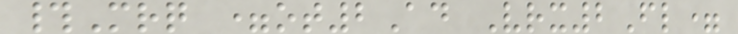#Mrq =ot2Ad Vrx2Fl=
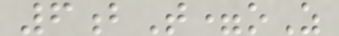6bT=oZ
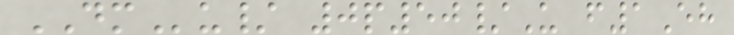DMu/ 0p50/U f1Eh
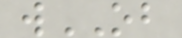wOB
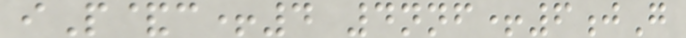iP&c+4 4nnf+6jG
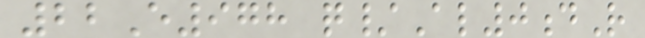22E978 q/Al0dR
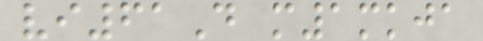vi61D m1mkja
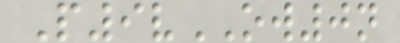P9vOW0n
